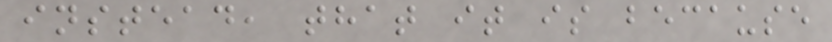instead, that it is because
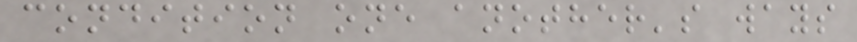condition one another's ways
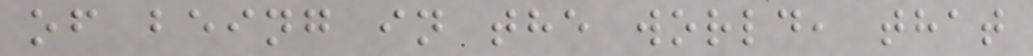of being in the world, that
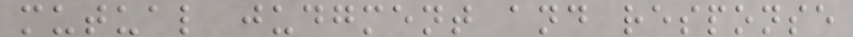mutual judgment and response
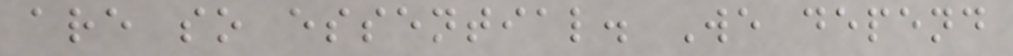are so essential. We depend
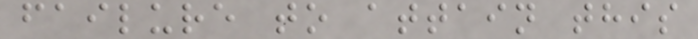failure to attain this
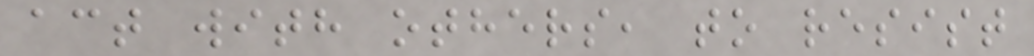act with others, to resist
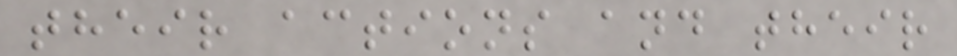their actions and their
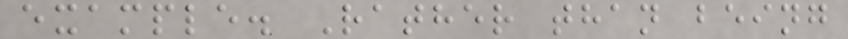example. Rather than being
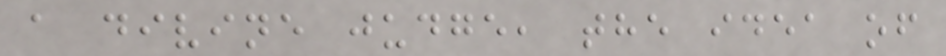a divine judge, the idea of
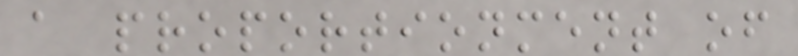a proportionment of
